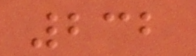232
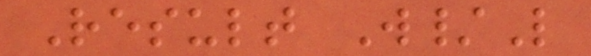Result W/L
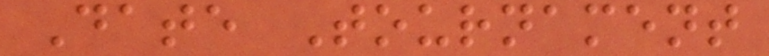Date Tournament
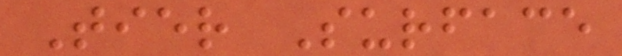Tier Surface
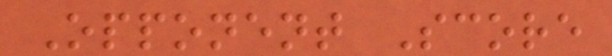Opponent Score
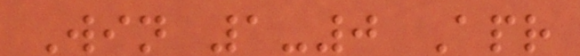Win 1-0 Apr
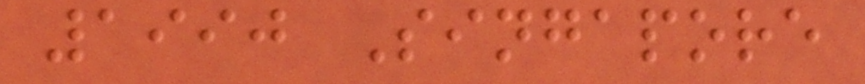1990 Singapore
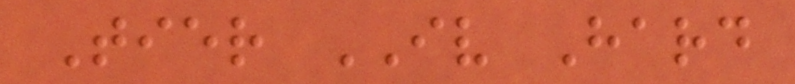Tier IV Hard
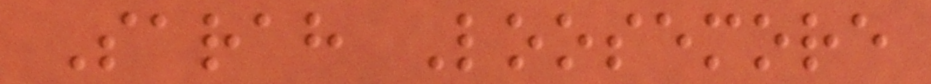Sarah Loosemore
